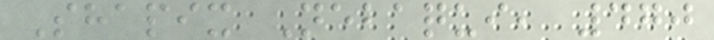Shapix Nebaqui, 470
